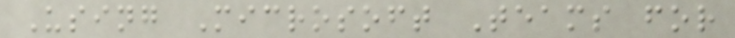Using Microsoft Teams for
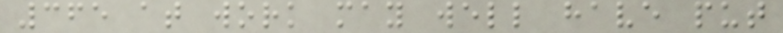365 at work may well have put
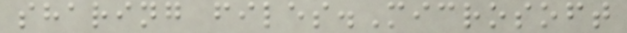sharing files.Microsoft
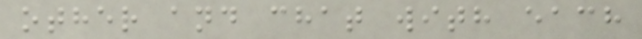other and chat with each
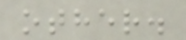other.
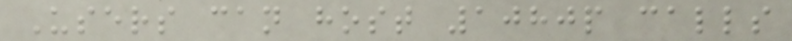Users can host 1080p calls
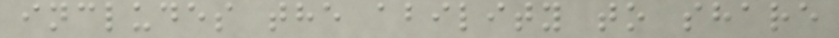includes the ability to share
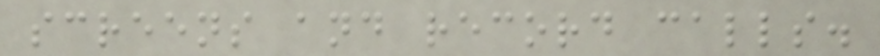screens and record calls.
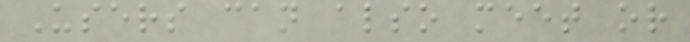Users can also meet or
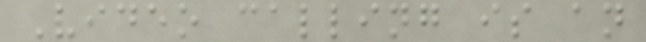Video calling is an
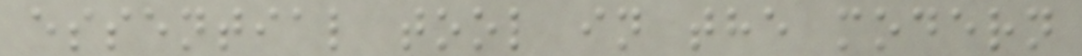essential tool in the modern
